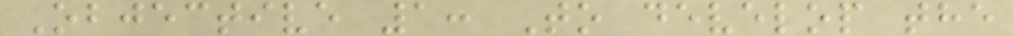Objective 1: To develop the
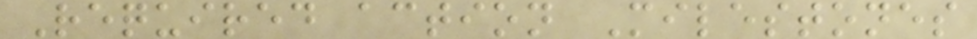Required action Milestones
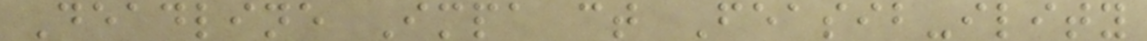Deadline Impa ct Feasib-ility
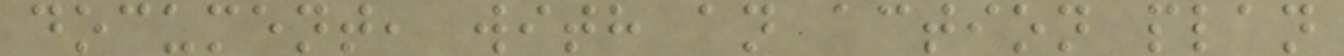document, with an action plan
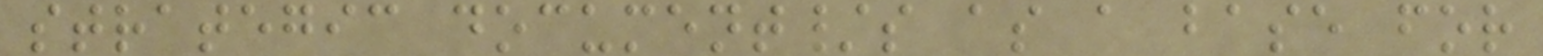strategic document/s as a base for
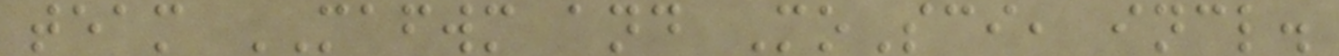team MAFWM and MoSci, incl.
